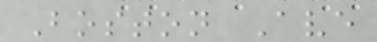Boston Ave
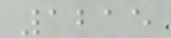1215
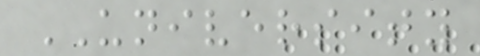UNIVERSITY
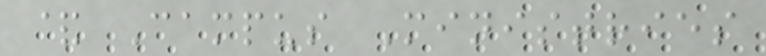& Campus Ministries
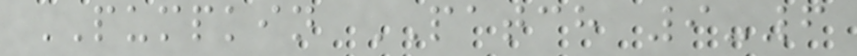PUMPKIN PATCH 9-6
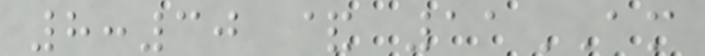8:30 & 11AM
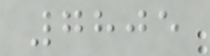7805
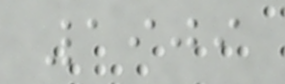1909
